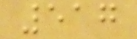517
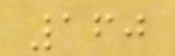160
